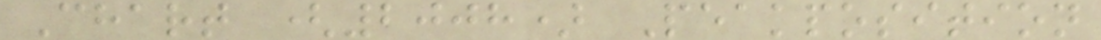Chart (2008) Peakposition
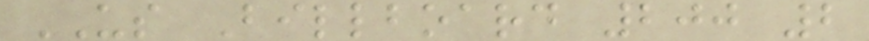US Billboard 200 2
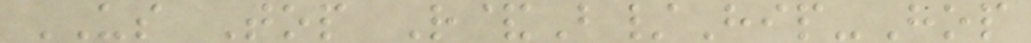US Top R&B/Hip-Hop
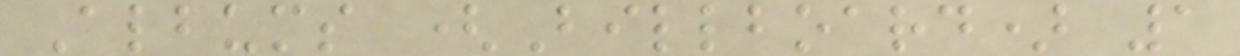Albums (Billboard) 1
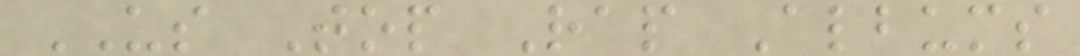US Top Rap Albums
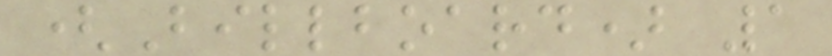(Billboard) 1
